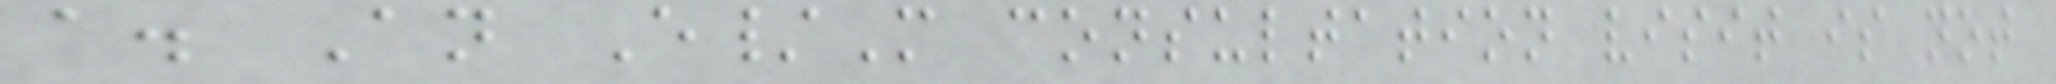a. An E/M consultation visit is not
